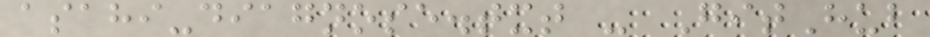asahi-diagnose.txt - GitHub
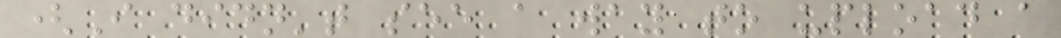(I didn't see a way to upload a
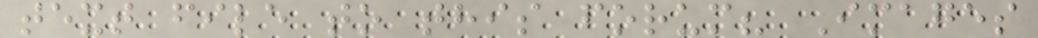text file to this forum? Images
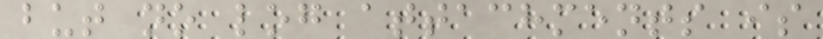but no log attachments is
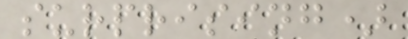surprising)
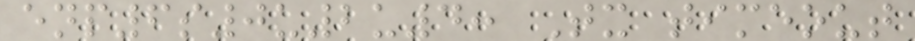enp6s0u2u4: Tx timeout
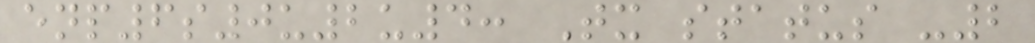enp6s0u2u4: Tx status -2
